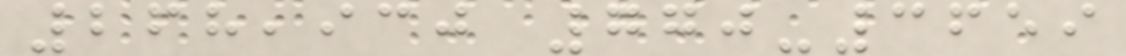268,930 770-3659
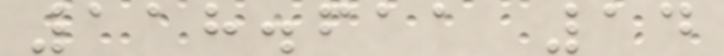118.611 14
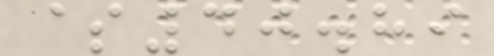$40.89
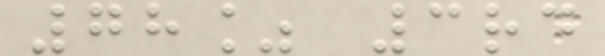78% 3rd
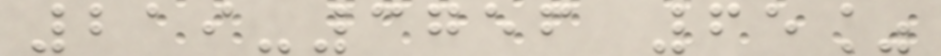219-3756 65%
